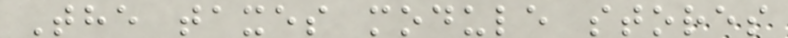The taxes module stores
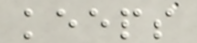keeps
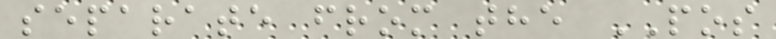separate from the POS
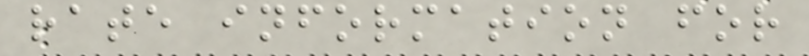rate information for
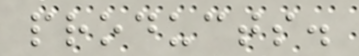products.
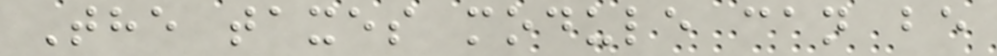The taxes module can be
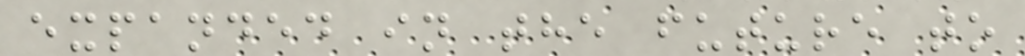expanded in the future to
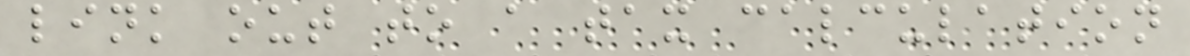link out to a tax calculation
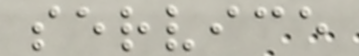service
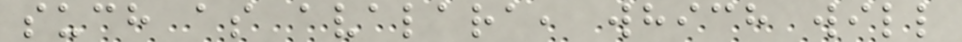such as avalara, which will
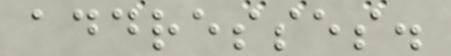addresses.
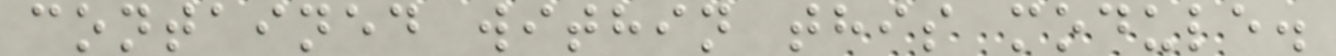contained within this module.
